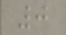0
